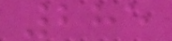285
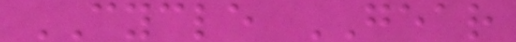CYCLE GEAR
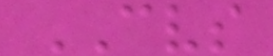CVS
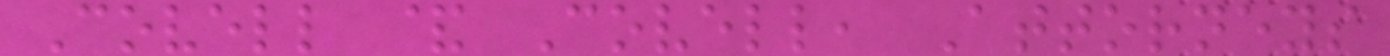Covell & Covell, Attorneys
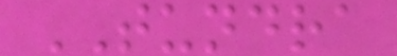TUNDRA
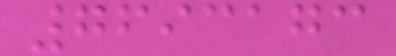7693173
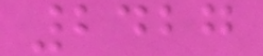2427
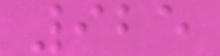925
